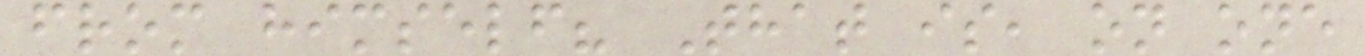from himself? That is, on one
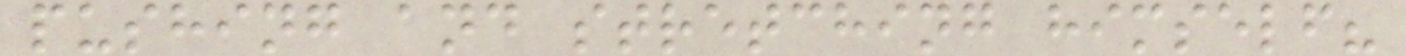pushing and stretching himself?
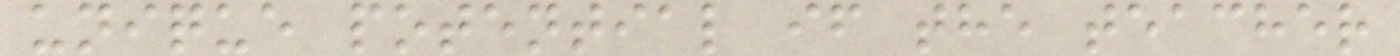unique potential if the teacher
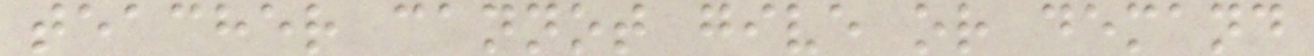teacher cannot give or demand
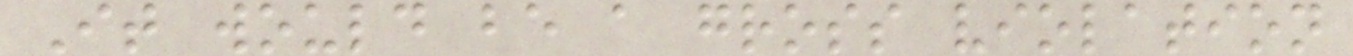It would be a gross violation
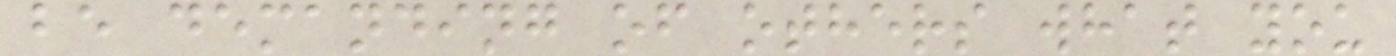be demanding of others what you
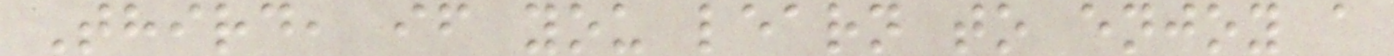Third, if you learn to enjoy a
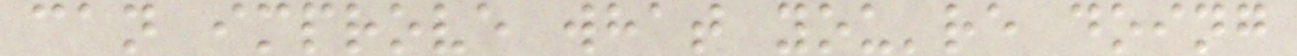can improve what you're doing
